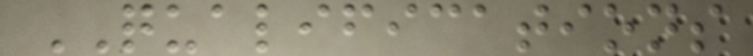QUALIFICATIONS
